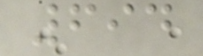694
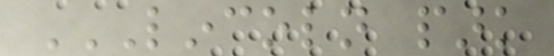LINCOLN PARK
